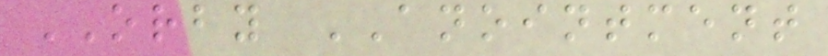ORBY ANOINTMENT
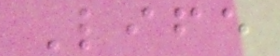Life
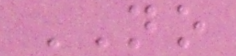NO
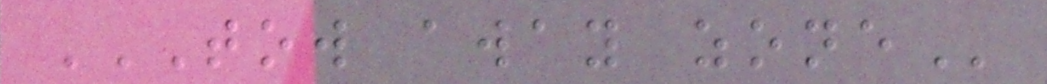TOW AWAY ZONE
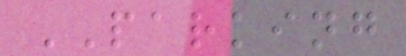PARKING
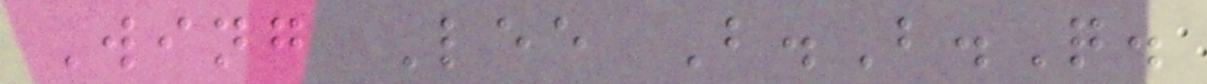Wing Lee B.B.Q.
